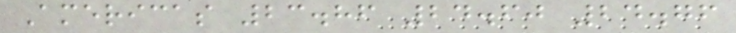Americas 23.86 24.60 24.76
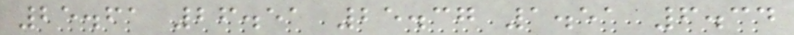25.61 26.51 25.37 1.51 6.34
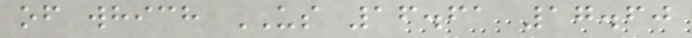of which US 16.61 17.60
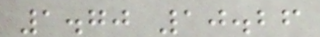1.70 10.26
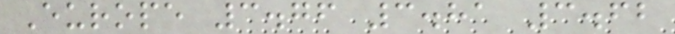Europe 3.76 3.81 3.62
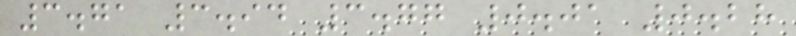3.71 3.94 3.77 0.01 0.28
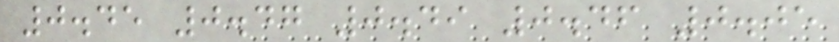0.45 0.47 0.49 0.46 0.05
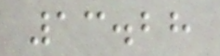13.28
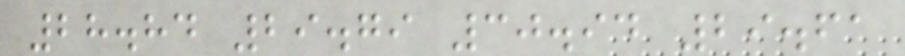28.84 29.79 30.94 29.61
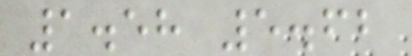1.58 5.62
